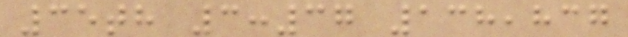35th 3:37 138,837
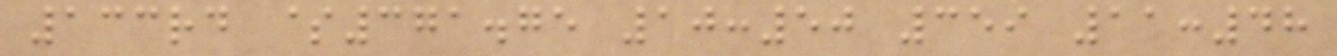133rd $371.75 10:50 359 11:48
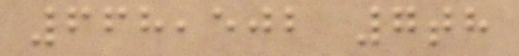668,502 7th
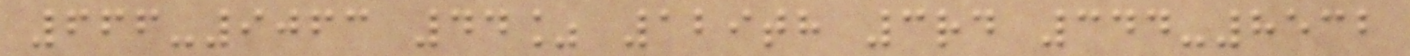666-9063 44% 129th 3rd 344-8532
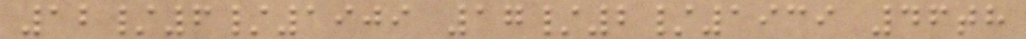12/6/1909 17/2/1939 46th
